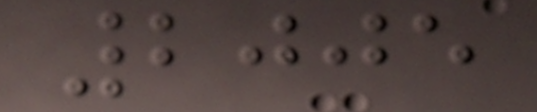2005
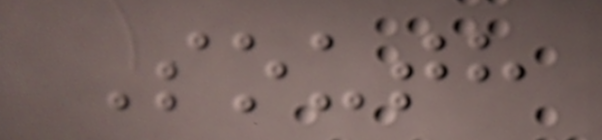South
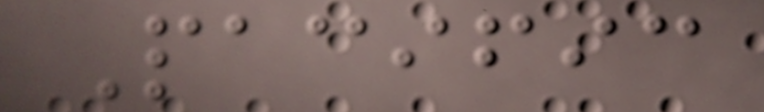Pacific
